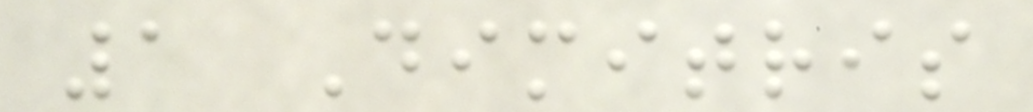1 Dimitris
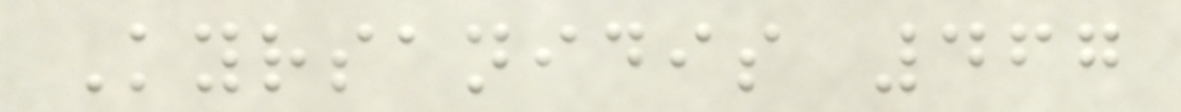Kyrsanidis 467
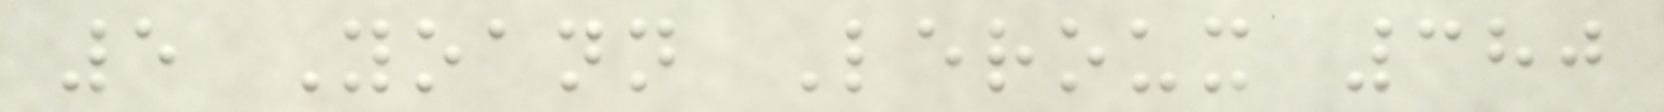5 Yoann Leroux 380
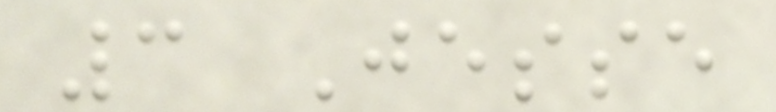3 Jesse
